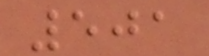501
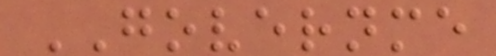GOVERNME
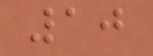10
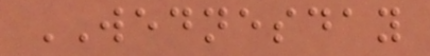WEDNESDAY
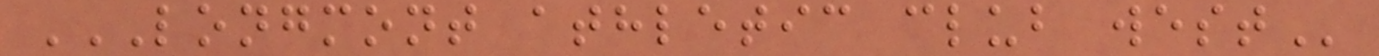LONGMONT ATHLETIC CLUB WEST
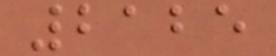2125
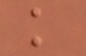k
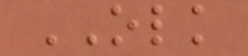OLK
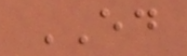ED
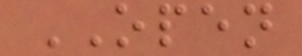OPEN
